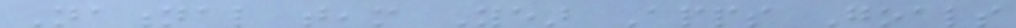National team Year Apps Goals
